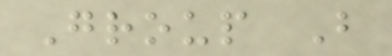Group B
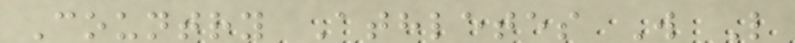Country Athletes W L
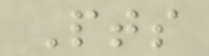Pts
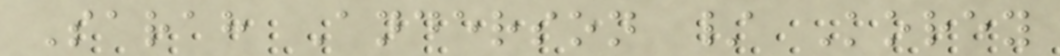Sarah Anderson / Korey
